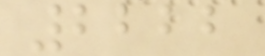2222
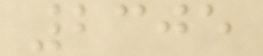2305
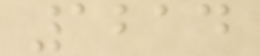1214
